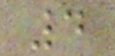4
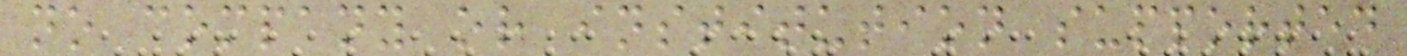no company or institution supported
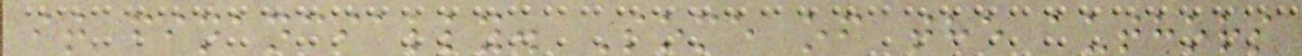it financially. Some of the authors
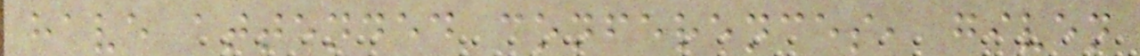have attended conferences, given
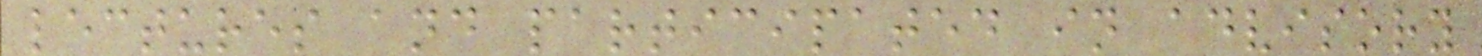lectures and participated in advisory
